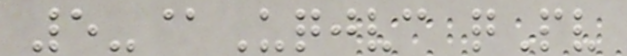5-@Uqjvc qPv
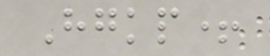Hgkp+
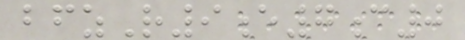bfzR9e7c0
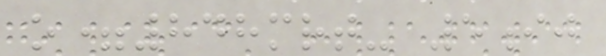o=848mrt- 5ij
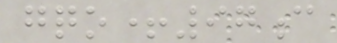gqo+97c
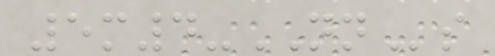5m4-NNs
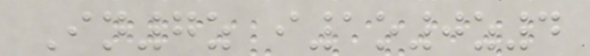In7z i1o0z4
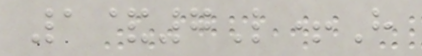1&7L+H
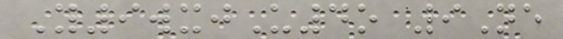Y9wxjU4o 9Ne
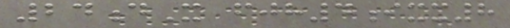24dX fjh4ixx8
